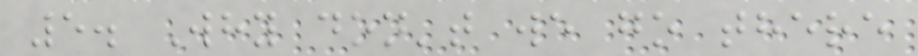5. Why don't we go there
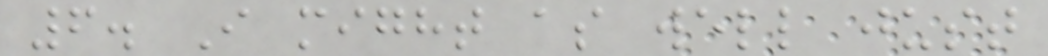6. I might as well just
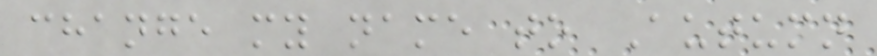change my name to Autumn
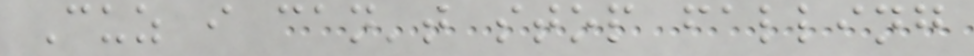Cuz i can't stop falling
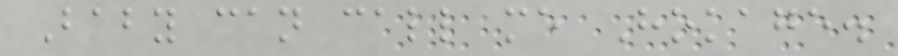Baby can call me Hokage.
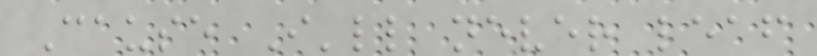Cause I'll never leaf
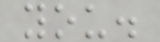you.
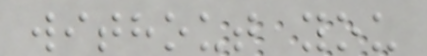without you
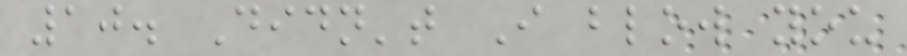10. Didn't I blow you
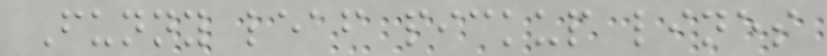Funny leaf pickup lines
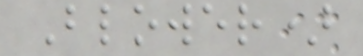Blower)
